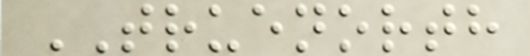TRUENORTH
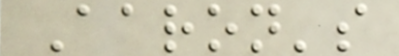Aaron's
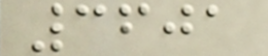3601
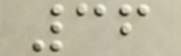36
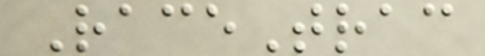RaceTrac
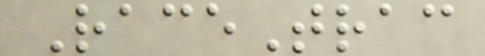RaceTrac
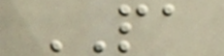PA
